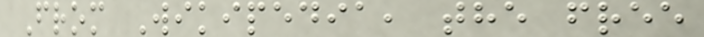From Wikipedia, the free
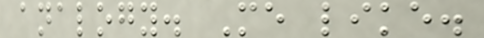analogy. Me like.
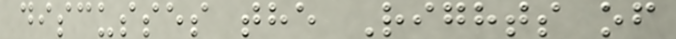discusses the Rights of
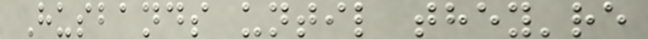Husbands until they're
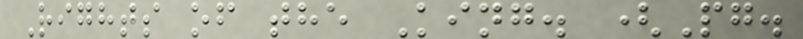Rights of the King. (Pg.
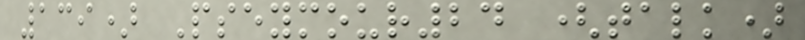139) Pseymour24 (talk)
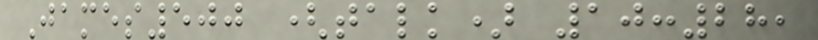James500 (talk) 10:28,
